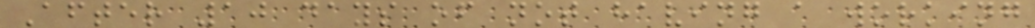After 10 days of not having a working
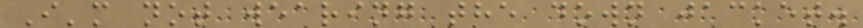I'm not wearing the down jacket.
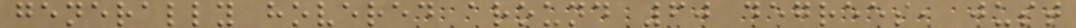generally hovered around 60 degrees, just
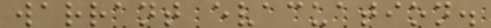warrant evacuation.
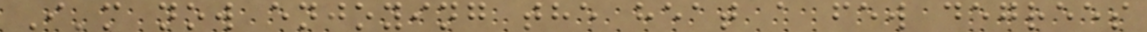I'm now enjoying the heat a few degrees
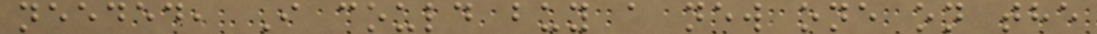needed, I could buy a new one on the
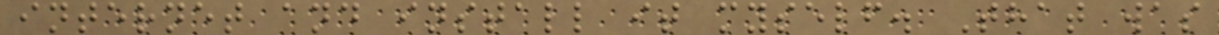internet and install it myself. That was
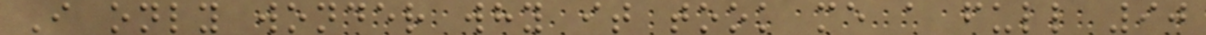I only wonder why it took me a full 90
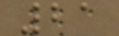21
